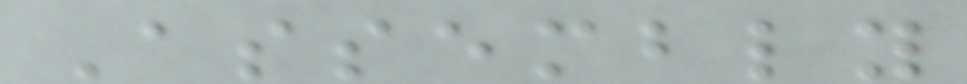Assembly
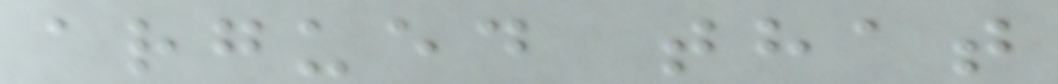argued that
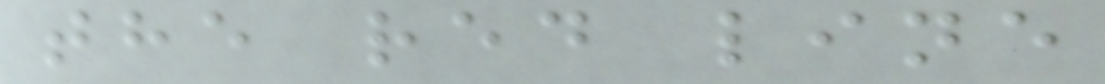the red line
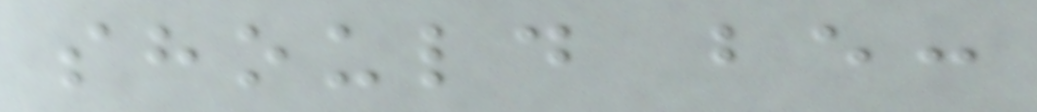should be:
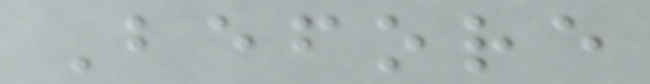Before
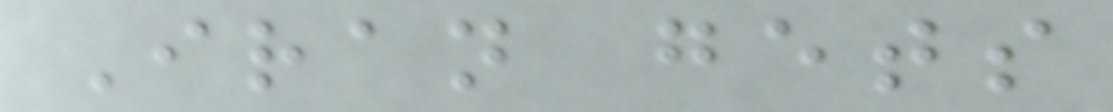Iran gets
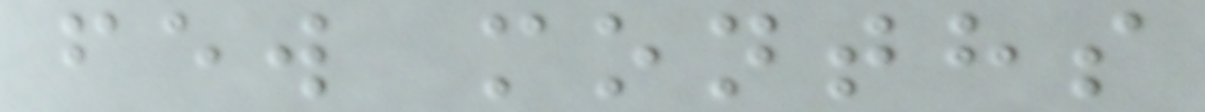few months
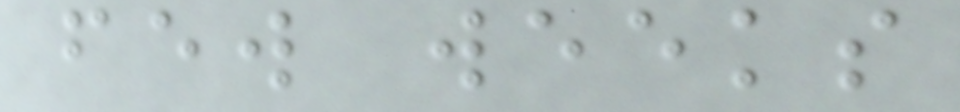few weeks
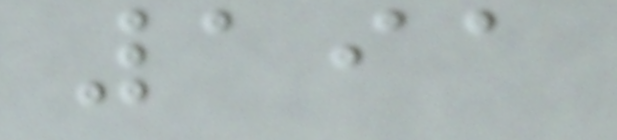191
